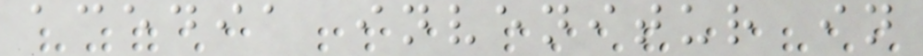acedia invenitur in
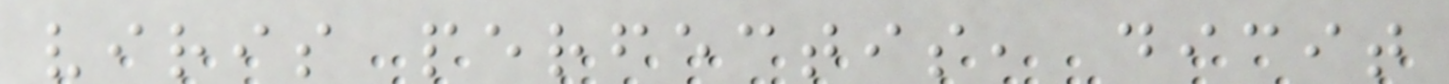viris perfectis, dicit
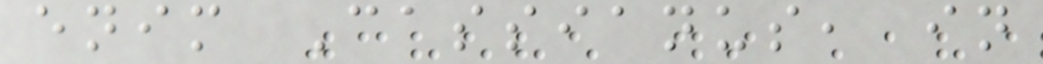enim Cassianus, in
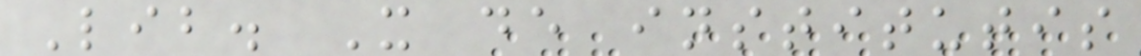Lib. X de institutis
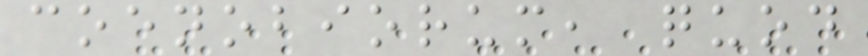coenobiorum, quod
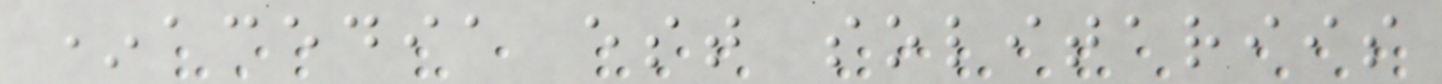*acedia est solitariis
